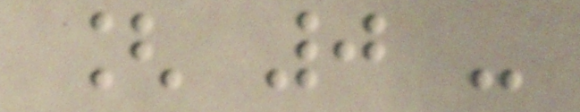[ 0 -
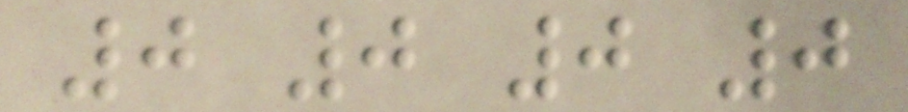0 0 0 0
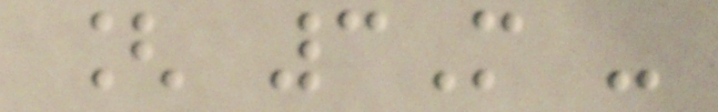[ 3M -
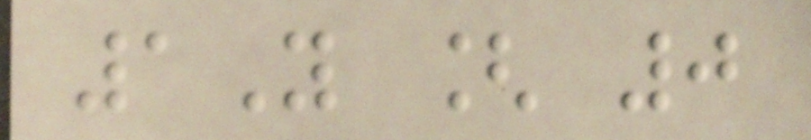1Y [ 0
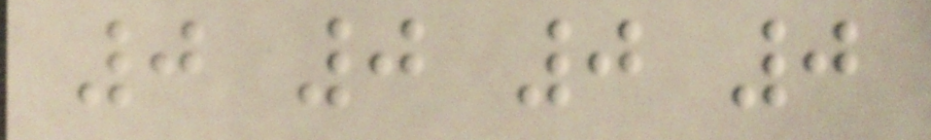0 0 0 0
